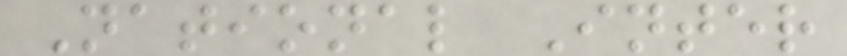National Inter
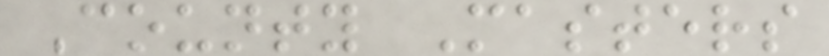County Masters
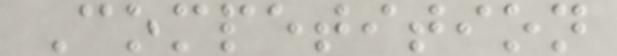Competition
